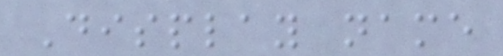Display name
